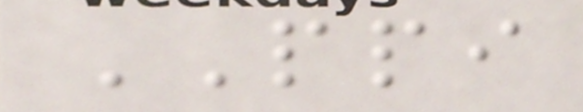PPI
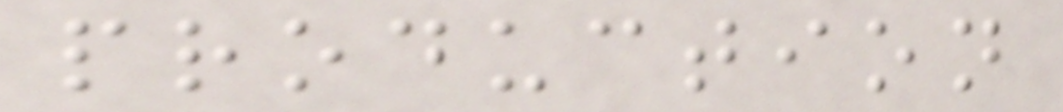production
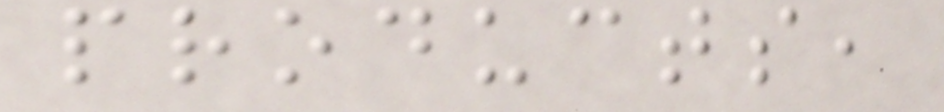products,
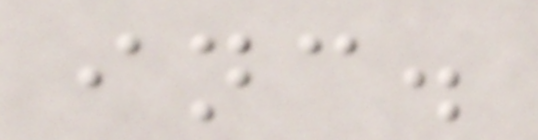inc.
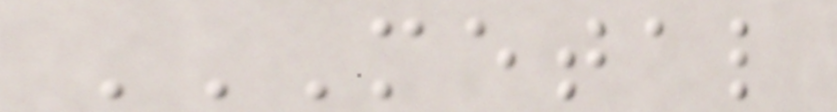METAL
